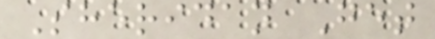Sheridan Get
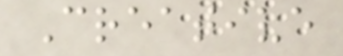Creative
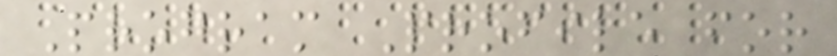Program Profile for
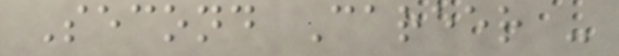Second Career -
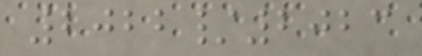2022/2023
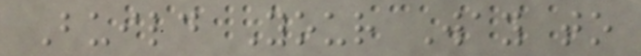Build Your Way to
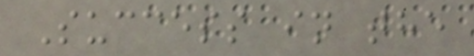Success in the
